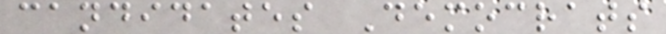candidates Democrats
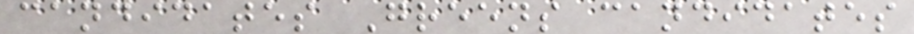candidates Greens candidates
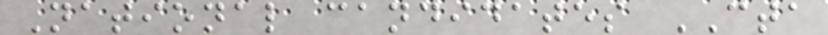National candidates CTA
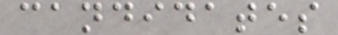candidates
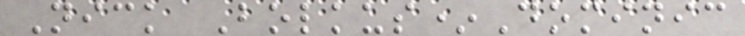Nick Bolkus*Dominic
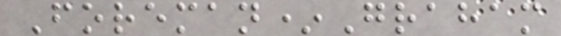Foreman*Graham
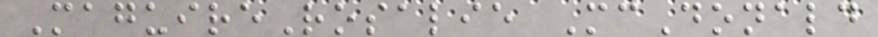MaguireRosalie McDonald
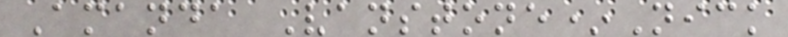Amanda Vanstone*Nick
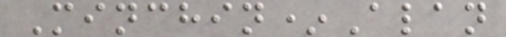Minchin*Alan
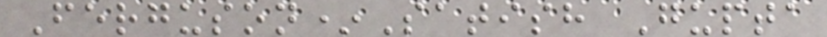Ferguson*Satish Gupta
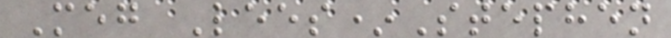Meg Lees*Stephen
